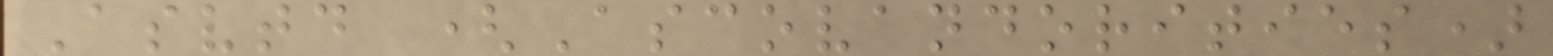Asvtd (Ascovandorities)
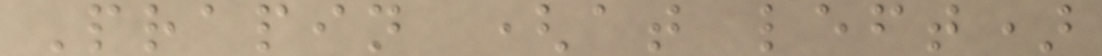Prapin (at left)
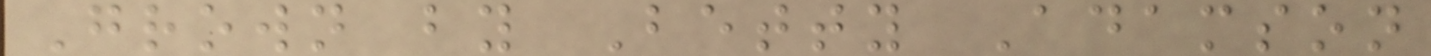Grown by Betty Adamson
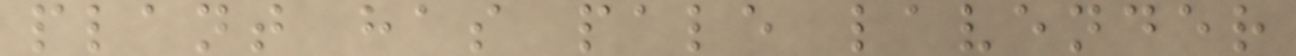plant has pale lavender
